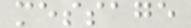message
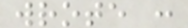wrote :
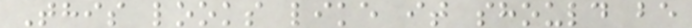This looks like it should be
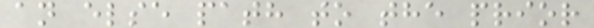an else path to the prior
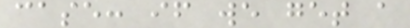case: if we get a
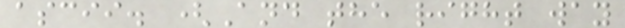ascii. (And the right way
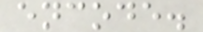encode.
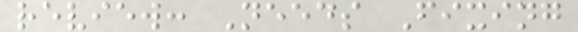review: Needs Fixing
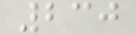230
